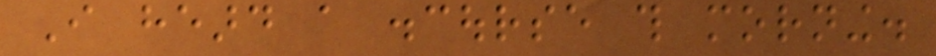I heard a discourse this morning.
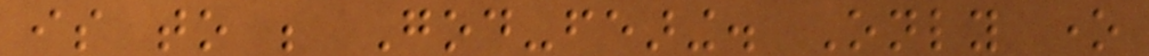is to be God-fearing. Only one
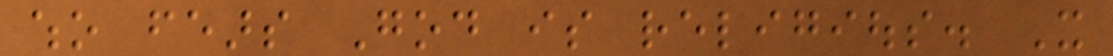who fears God is religious. It
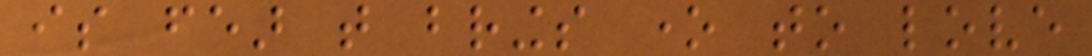is fear that brings one to love
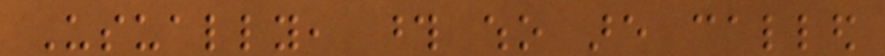Usually, those who are called
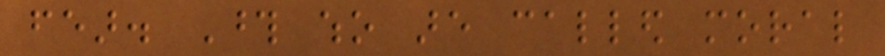fear. Those who are called moral
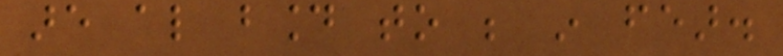are also bound to be in fear.
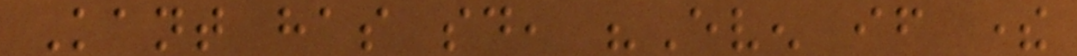Kant has said, "Even if there
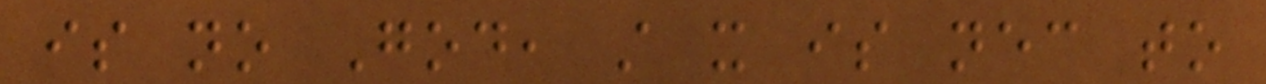is no God, still it is necessary to
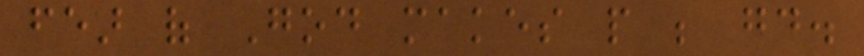fear of God makes people be good.
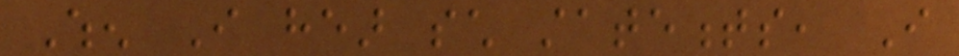When I hear such statements, I
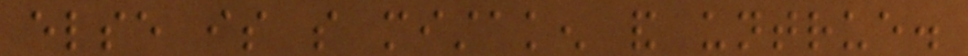else is so mistaken and untrue.
